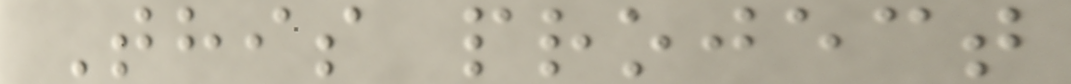This project
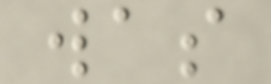was
